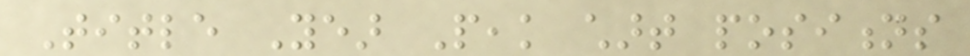Title Year Peak chart positions
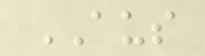AUS
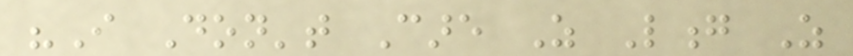"I Don't Care As Long As
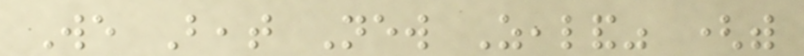We Beat New Zealand" (with
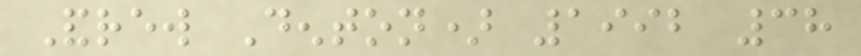Andrew Denton) 1992 38
